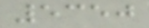5350
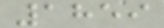1859
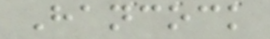Hancock
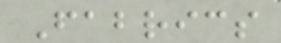Fabrics
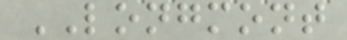LONGMONT
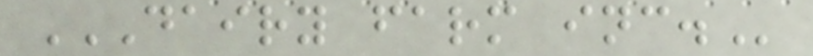DAIRY FARM INC.
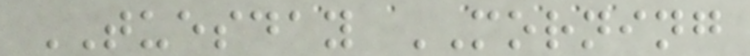TUESDAY MORNING
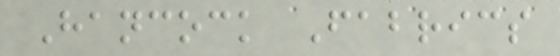Hancock Fabrics
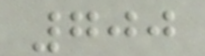700
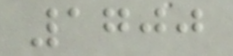1700
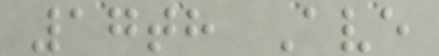17th Ave
